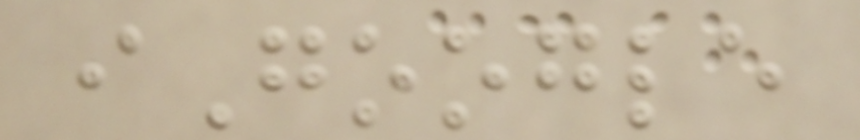iGoogle
